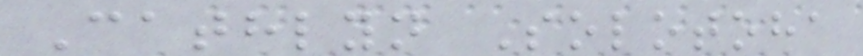Cathlyn Solotoha
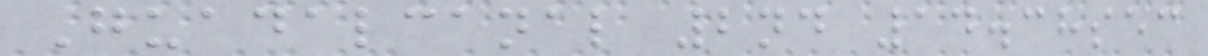Guadalcanal 2nd 14.38sec
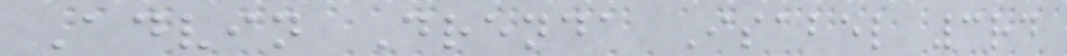Advin Drenda Isabel 3rd
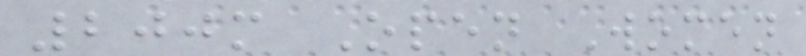200m Open Women
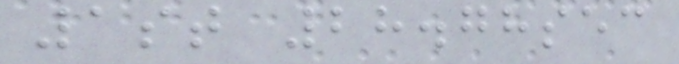1st 28.78sec
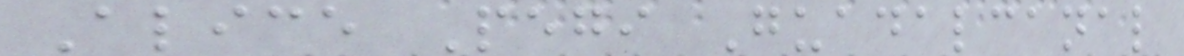Alice Pegi Guadalcanal
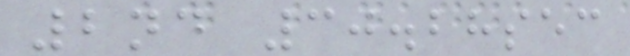2nd 30.28sec
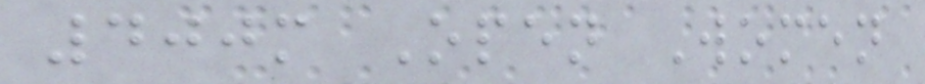400m Open Women
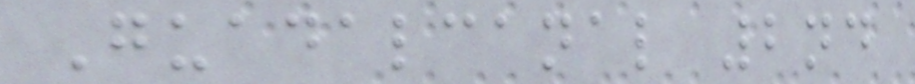Guadalcanal 2nd
